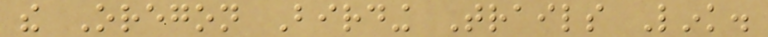the Oregon Birding Trails Link.
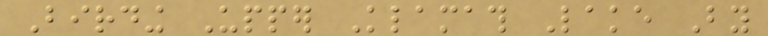Birding Upper Klamath Lake By
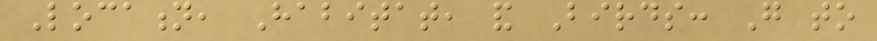Location, Habitat, and Birds: Go to
